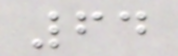64
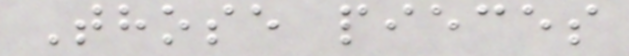Those pieces
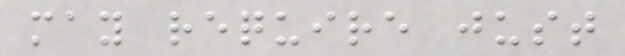may require just
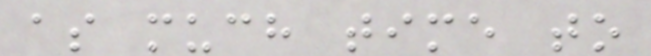as much time to
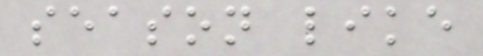season like
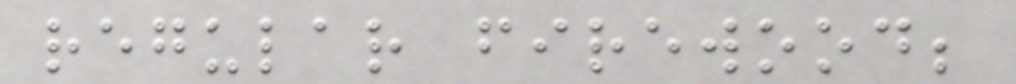regular firewood;
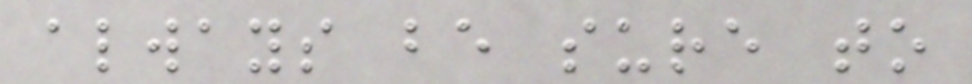always be sure to
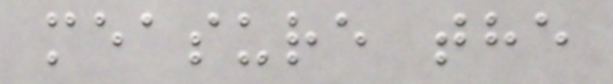measure the
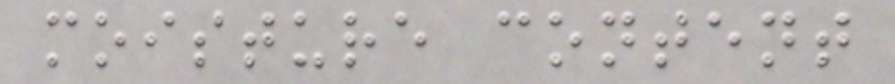moisture content
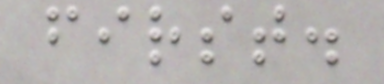first.
